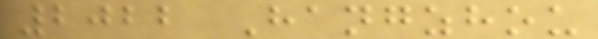2022 Hangzhou
